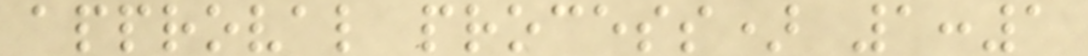approval process) 1:1
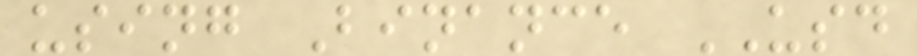using Binance USD
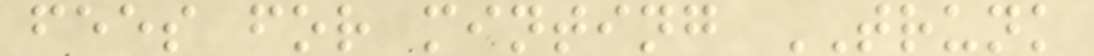fees for minting TRUNK
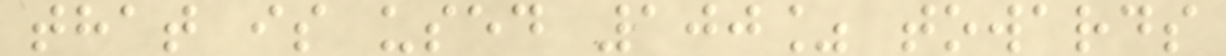that is used 100% towards
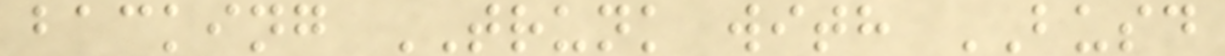backing TRUNK with BUSD
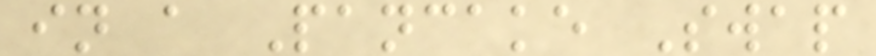in a Pancake Swap
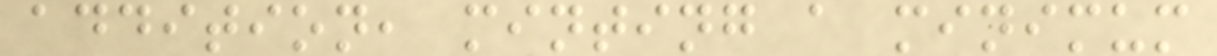addition, minting a minimum
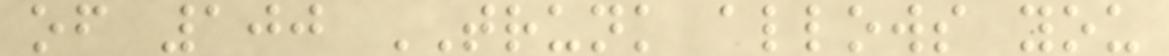of 100 TRUNK allows you
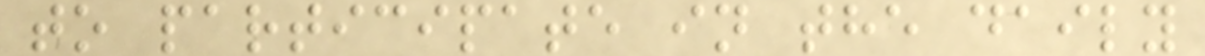to participate in the daily
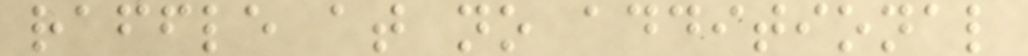raffle at no additional
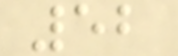52
